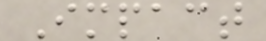Impact
